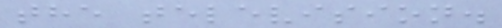the television.
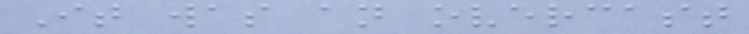It was an overcast
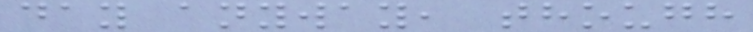day anyway, though
